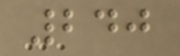240
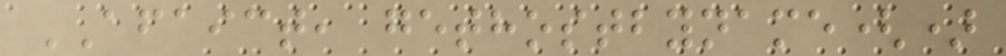AFAICT, gethostbyname()
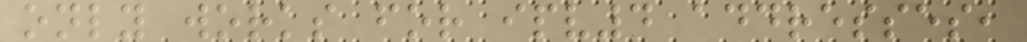only works for ipv4 addresses,
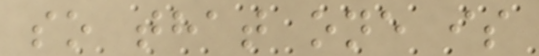so that one is
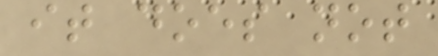it does not
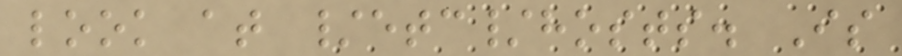look at /etc/hosts. Is
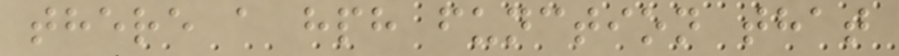there a hph function that
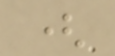(
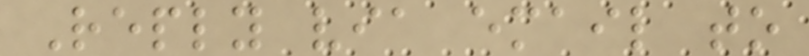Reply via email to
